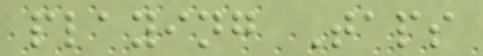playing Taps
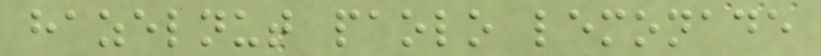hazelnut paolo lemonade
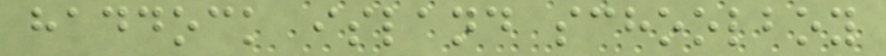haddock island schoolboy
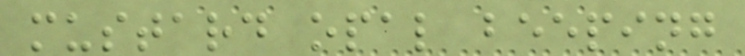mustard opal beeping
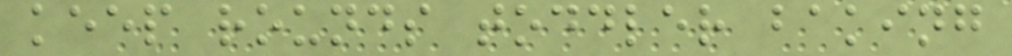keep rounds toddler baking
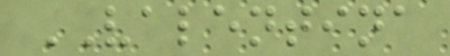VALENTINA
